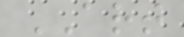ART
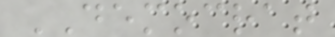DEMOCRAT
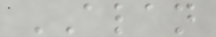ALAN
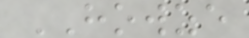HOWZE
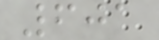601
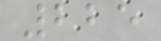225
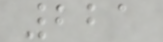221
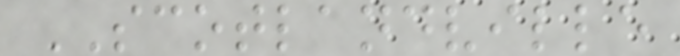SCOTLANDVILLE
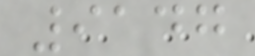9147
